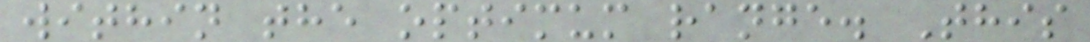within the optimum range. This
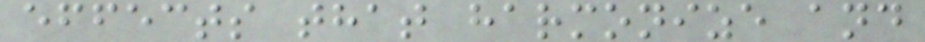effects that harmonize and
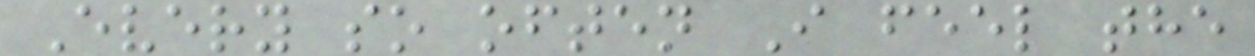Every so often I feel the
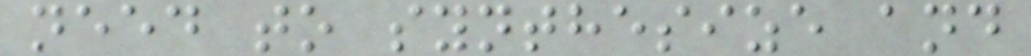need to synthesize and
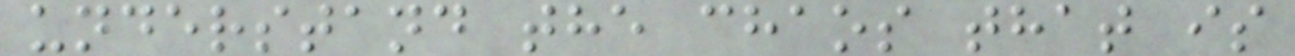understand the chaos that is
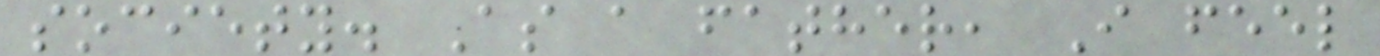society. As a father, I feel
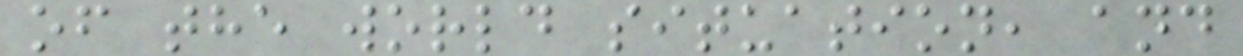of the world situation, and
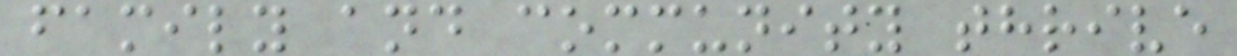family and community thrive
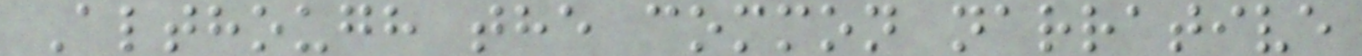Although the common narrative
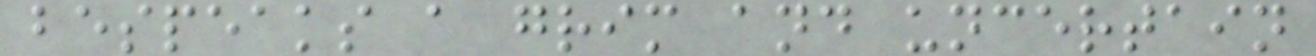bespeaks a grim and uncertain
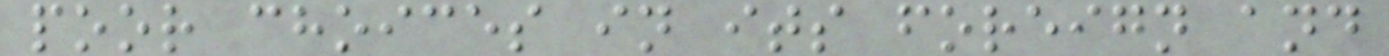poor choices in its foreign and
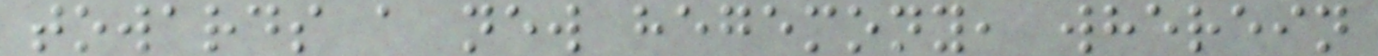towards a new hegemony, wherein
